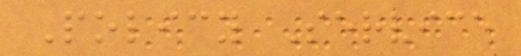Policy Service
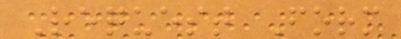Request Form
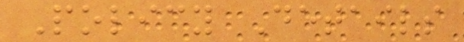Policy Details
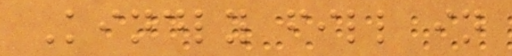Kindly fill in
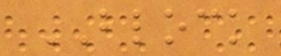BLOCK
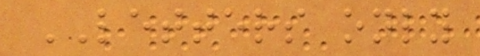LETTERS only
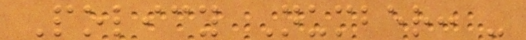Policy Number: -
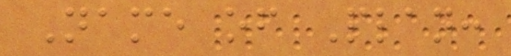Name of Plan:
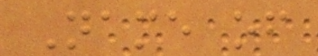Name of
